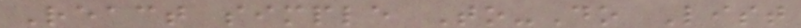React simple To-Do List
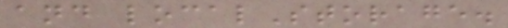and localStorage.
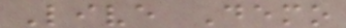Live Demo
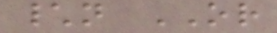\n OR
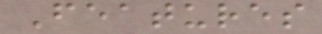Features
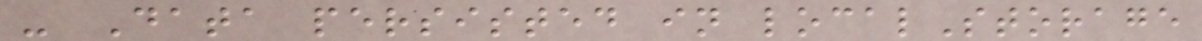- Data persisted in localStorage
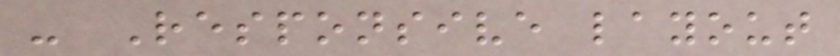- Responsive layout
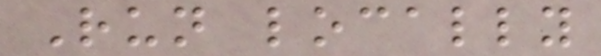Run locally
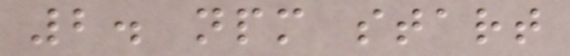2. npm start
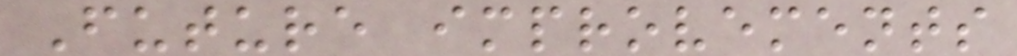Future improvements
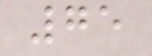75
